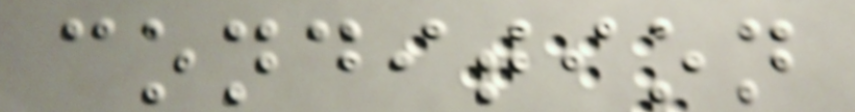condition
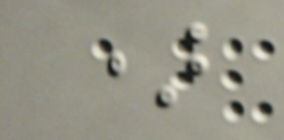)
